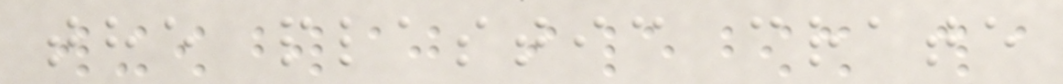the plastic crate
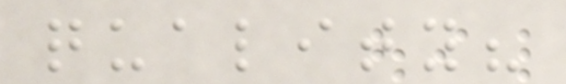quality?
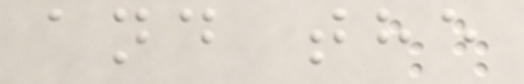and the
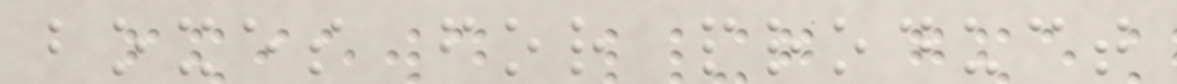boxes for product
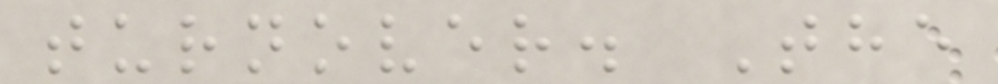turnover. The
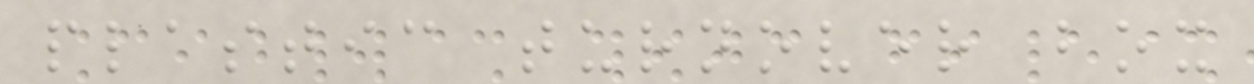plastic turnover box
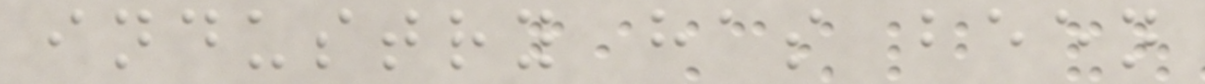industry has been
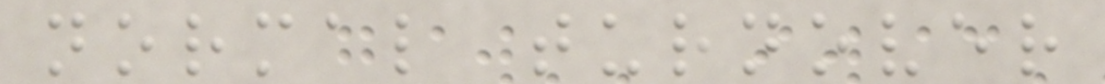normal turnover
